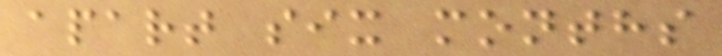apart six months
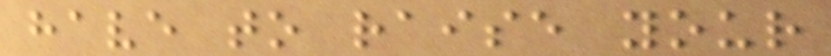have to raise your
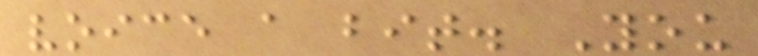voice a bit. You
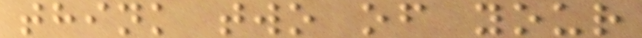think two of your
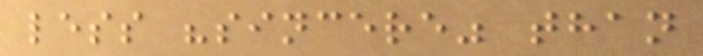less "sincere" than
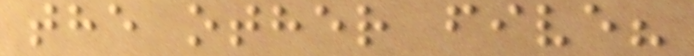the other five?
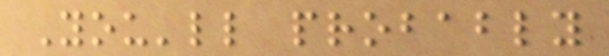You'll probably
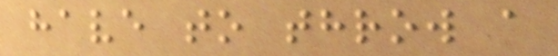have to throw a
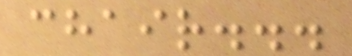chair...
